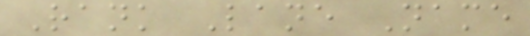Rank Lane Name
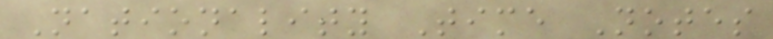Nationality Time Notes
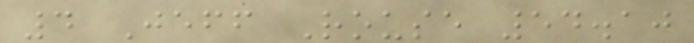4 Jeff Rouse 54.10
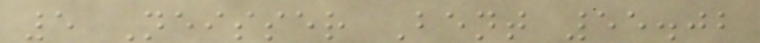5 Neisser Bent 55.02
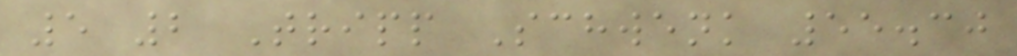5 2 Tripp Schwenk 55.30
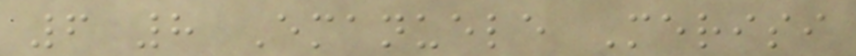6 8 Emanuele Merisi
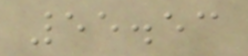55.53
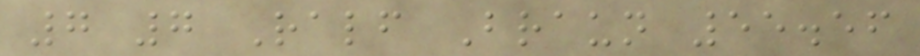7 7 Ralf Braun 55.56
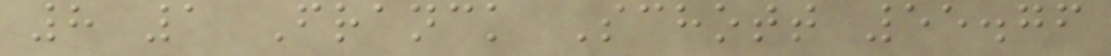8 1 Franck Schott 55.76
